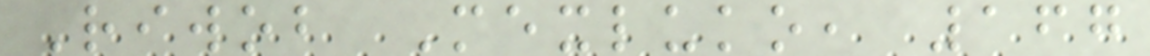Riwob Mexluko, 167
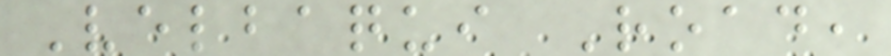Velbaqui Road,
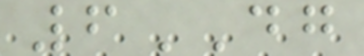6DG
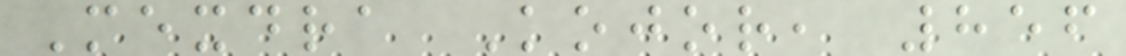Mexdra Kojor, 856
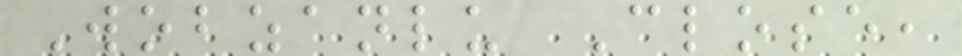Wobzanlu Close,
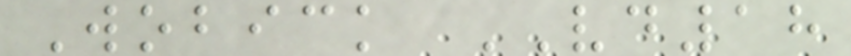Wobick VD18
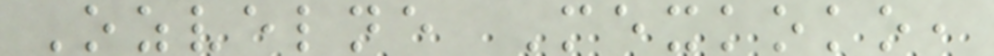Ozvelne Mexkoko,
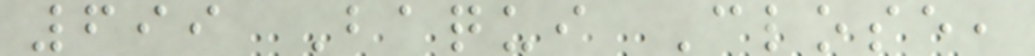699 Baqui Close,
